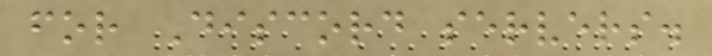for Discord servers.
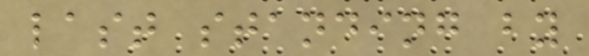last standing by
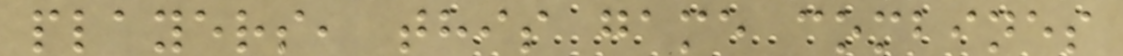players, this game combines
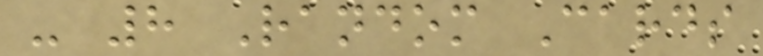- 8 Random Cards
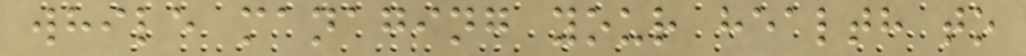while managing your health to
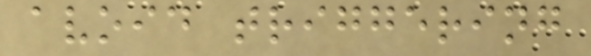avoid triggering
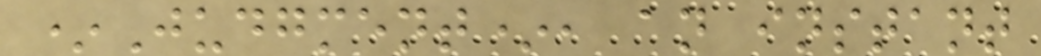*Judgment*, an instant
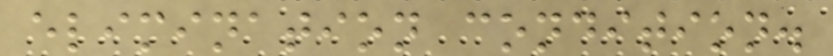elimination condition.
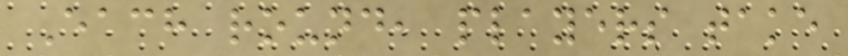Each round, players take
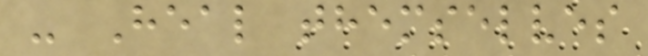- Heal themselves
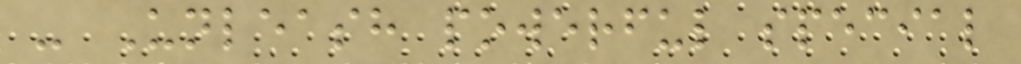- Unleash powerful special
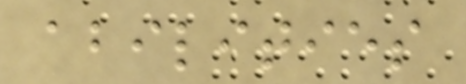abilities
